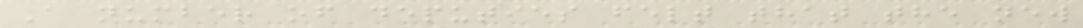A number of deputies felt that the new
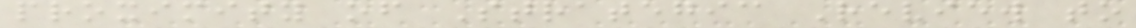proximity of Strategic Review to
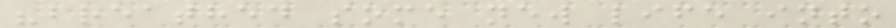"breathed some new life into
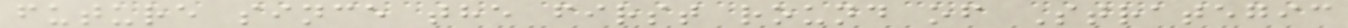future since the first round of Strategic
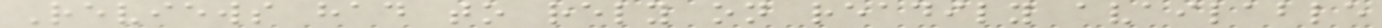Reviews had to rely on readily available
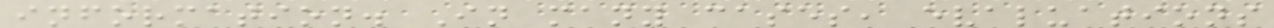information. In many cases, evaluations
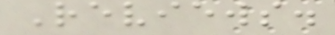Reviews.
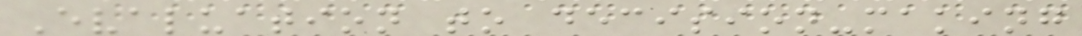Evaluation to decision-making
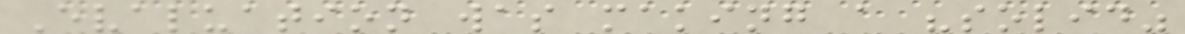Evaluation was making a "solid"
